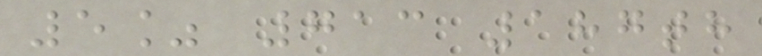5% 713 187th
